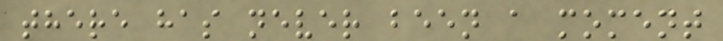there has never been a moment
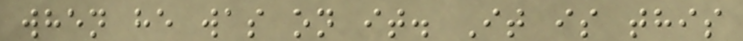when he was on it. It is this
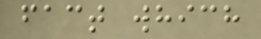fact which
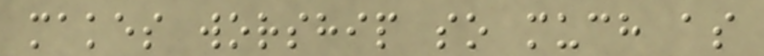makes worship so much as
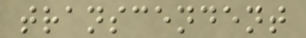transcendent
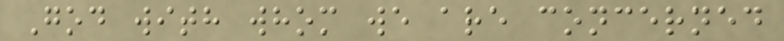God with whom we are concerned
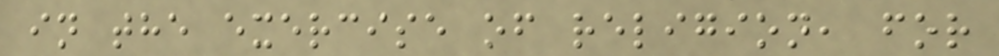in the exercise of religion, for
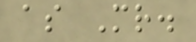as Mr.
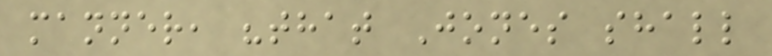manner, "that Jones shall
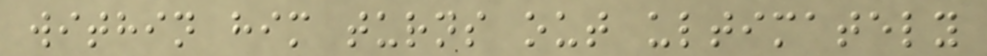within him turns out ultimately
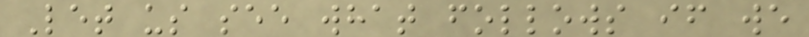Let us see what follows if we
